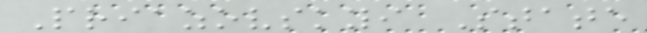Priazovskyi State
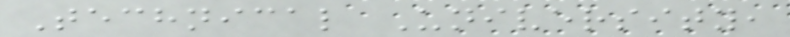Technical University,
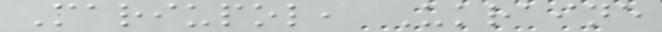Mariupol, Ukraine
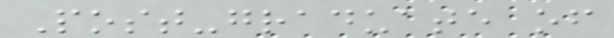Post-graduate of
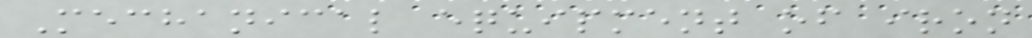Mechanical equipment of iron
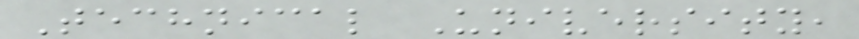Technical University,
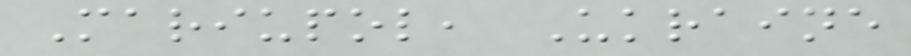Mariupol, Ukraine
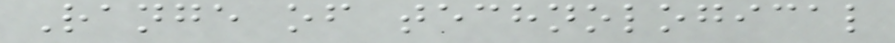Range of technological
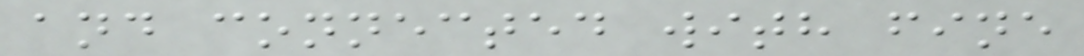and connected with fine
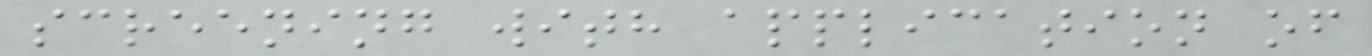screening with application of
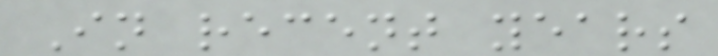In recent years
